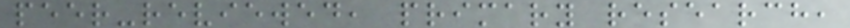peer-reviewed, primary research,
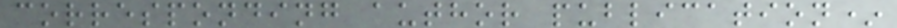corresponding author publication*
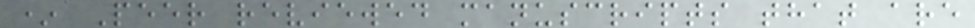* Peer reviewed manuscripts that are
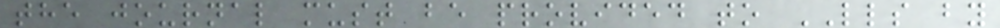the journal must be provided to LLS by
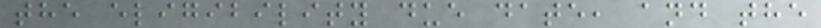the eligibility due date, and the
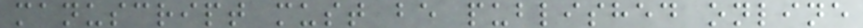manuscript must be published online
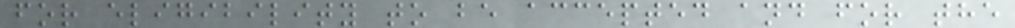for eligibility to be accepted and for the
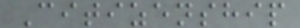Citizenship
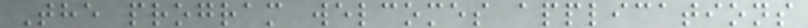The program welcomes applications
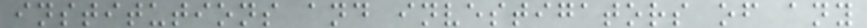institutions and investigators of any
